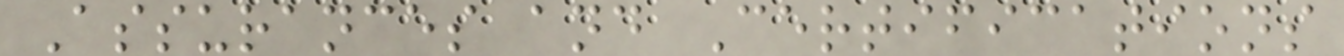Assurances and Certifications
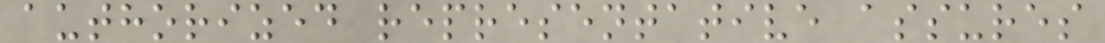authorized representative assures
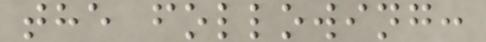the following:
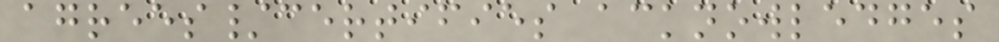agrees/certifies acknowledges
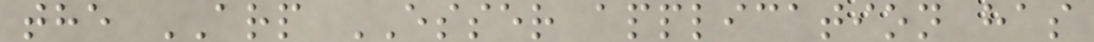the ARP ESSER application has
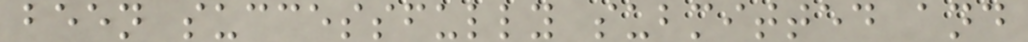been successfully submitted and
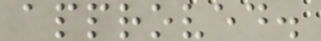approved.
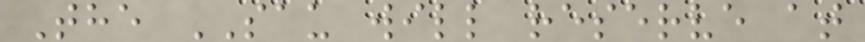The SAU will reserve at
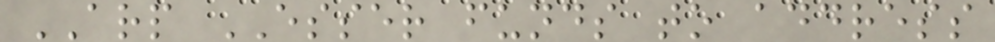ARP ESSER funds to address
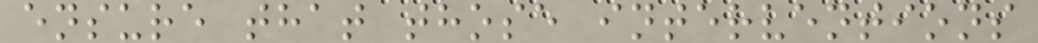ensure that those interventions
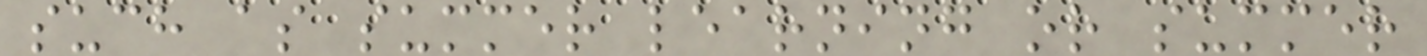such as summer learning or summer
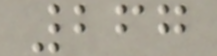267
